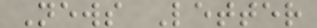News Letter
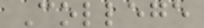College
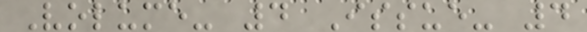Volume- 4 Issue- 4
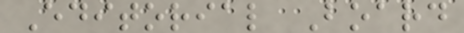Editorial Board
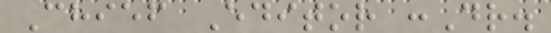Chief Editor :Dr.
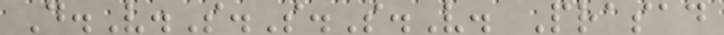D.V.S.S.S.V. Prasad
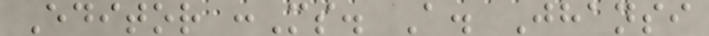Editor :Ms. A. Jhansi
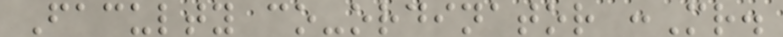Faculty co-ordinator :Mr.
